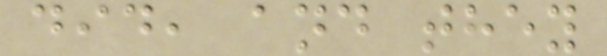did, and they
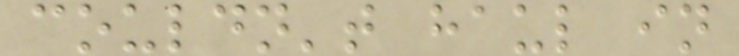couldn't haul in
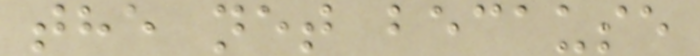the net because
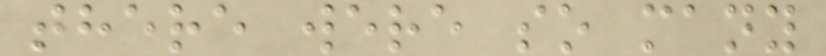there were so many
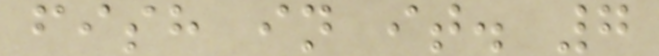fish in it. 7
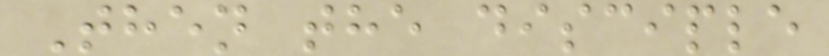Then the disciple
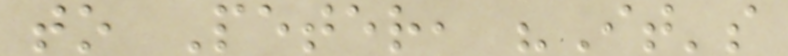to Peter, "It's
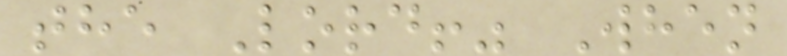the Lord!" When
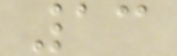13
